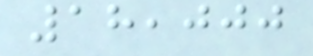18,000
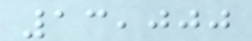13,000
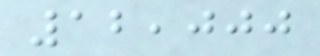12,000
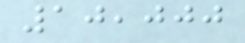10,000
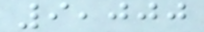9,000
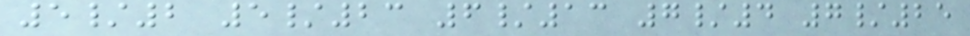5/2 5/23 6/13 7/4 7/25
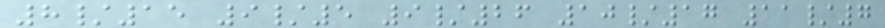8/15 9/5 9/26 10/17 11/7
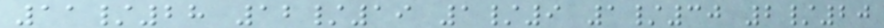11/28 12/19 1/9 1/30 2/20
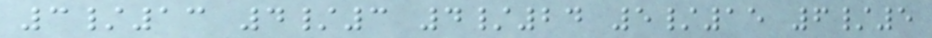3/13 4/3 4/24 5/15 6/5
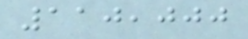110,000
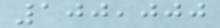100,000
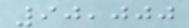90,000
